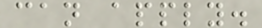can apply.
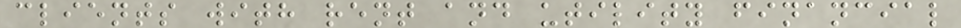clients with rent and utility financial
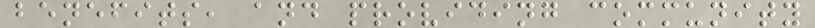benefits, and providing community
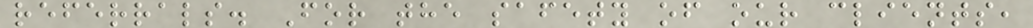referrals. For the safety of our clients,
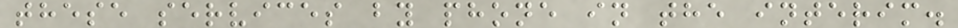these services by phone in the interim.
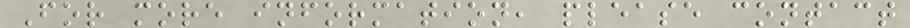For more information, please contact
